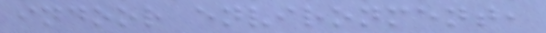indoor environment,
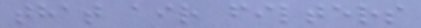that air filters
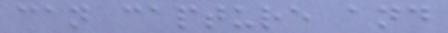can capture and
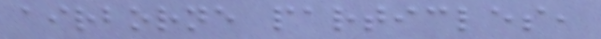airborne particles,
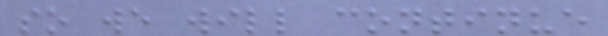so we will continue
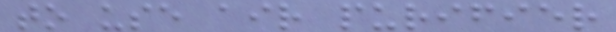to use air purifier
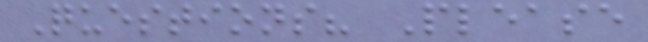Questions? Please
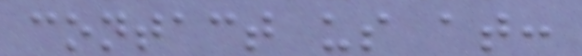contact us at:
